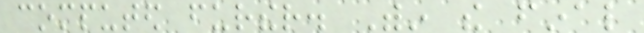computed further. Within the final
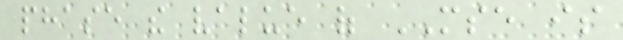phase the value of MSE is
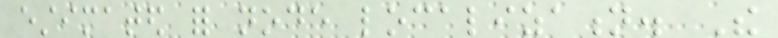estimated for node localization. The
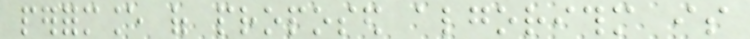performance of proposed algorithm is
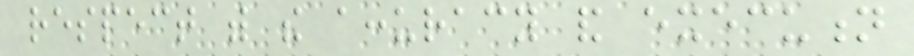respect with the accuracy and execution
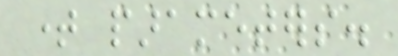time parameters.
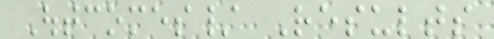Outcomes/ Results
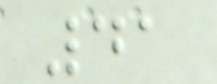41
